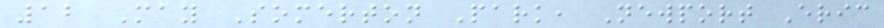12 May Somerton Park, Newport Eric
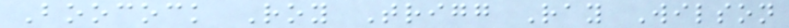Boocock Roy Trigg Ray Wilson
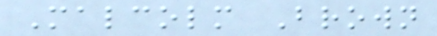Malcolm Brown
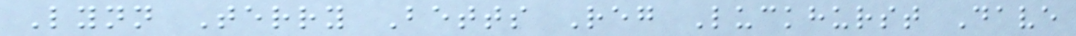Lynn Terry Betts Reg Luckhurst Dave
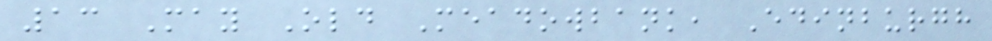13 May Old Meadowbank, Edinburgh
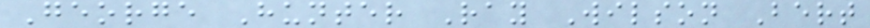George Hunter Ray Wilson Bert
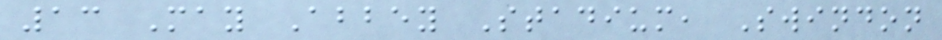13 May Abbey Stadium, Swindon
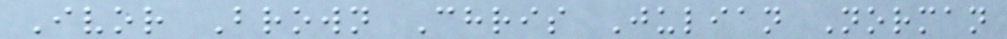Ivor Brown Chris Julian Norman
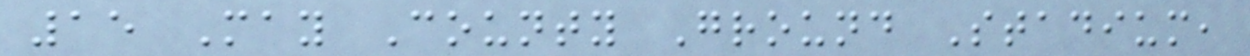15 May County Ground Stadium,
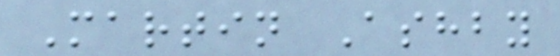Martin Ashby
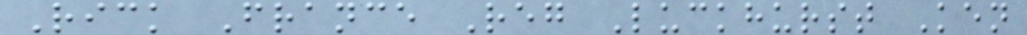Rick France Reg Luckhurst Ken
